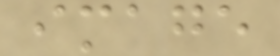image
